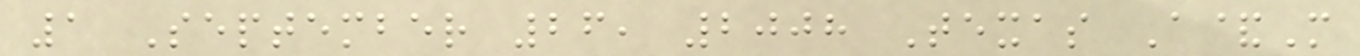1 September 26, 2008 Texas A&M
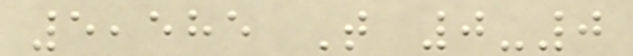5,585 T 0-0
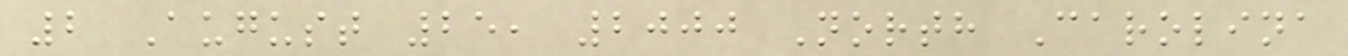2 August 25, 2000 North Carolina
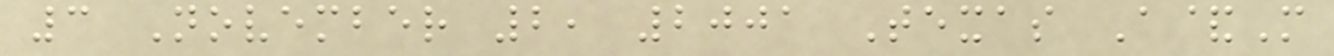3 November 2, 2001 Texas A&M
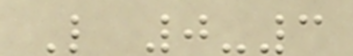L 0-3
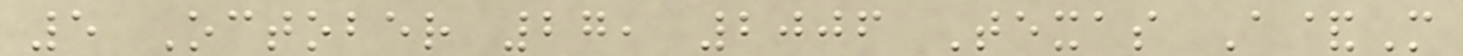5 October 27, 2006 Texas A&M
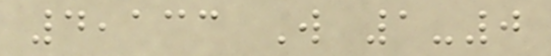4,133 W 1-0
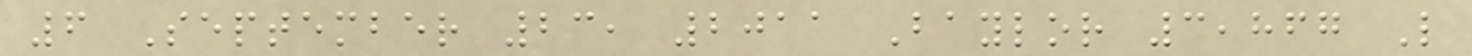6 September 23, 2011 Baylor 3,867 L
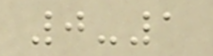0-1
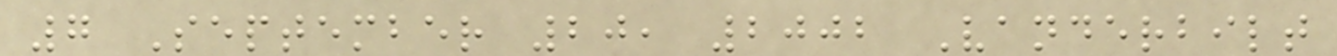7 September 20, 2002 Vanderbilt
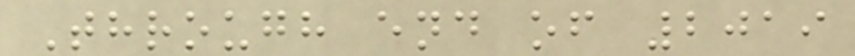Through end of 2019
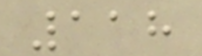118
